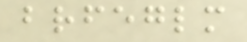brfeglm
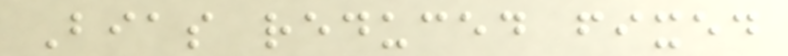Bias reduced fixed
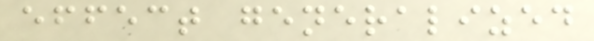effect generalized
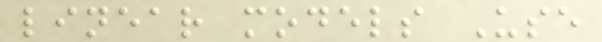linear models Use
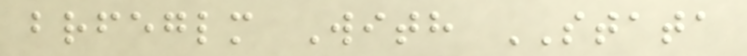brfeglm With STATA
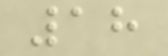18
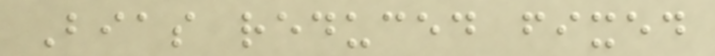Bias reduced fixed
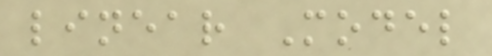linear Model
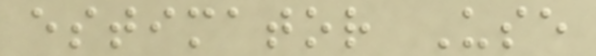estimator Use
